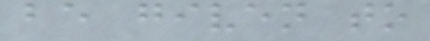be given to
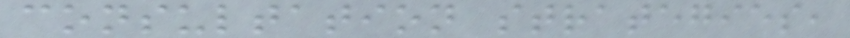consultation strategies,
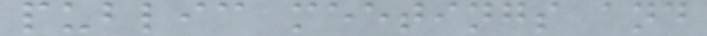public meetings and
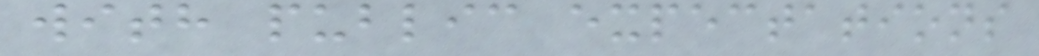with public expectations
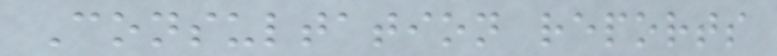Consultation reports
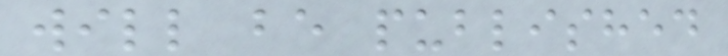will be published
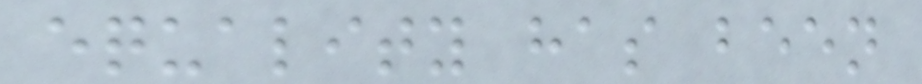equality has been
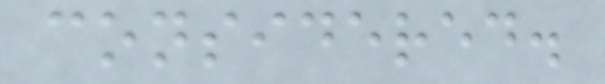considered.
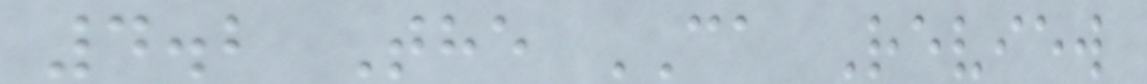4.2 The CA Review
